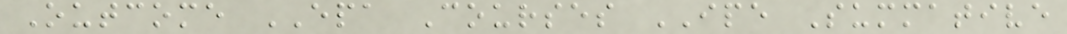Outcome EPA Courses IPE Summative
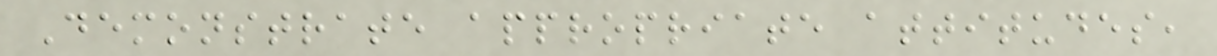Demonstrate appropriate attitudes,
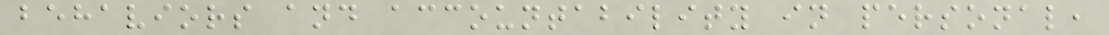behaviors and accountability in personal,
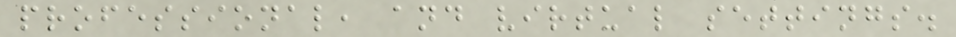professional, and virtual settings.
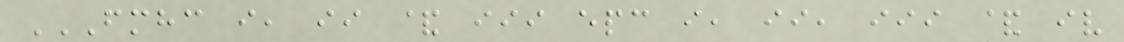FMHC I, II & III EPC I, II, III & IV
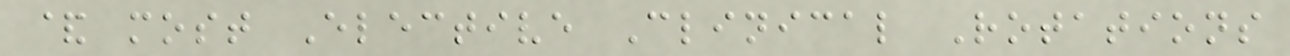& most Elective Clinical Rotations
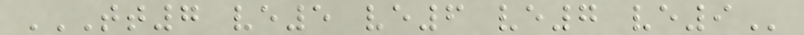TT7 VE5 VE6 VE7 VE9
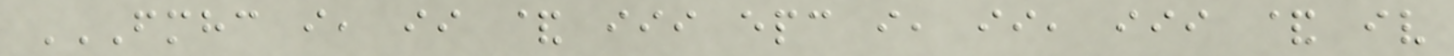FMHC I, II & III EPC I, II, III & IV
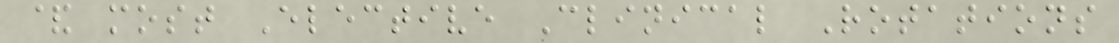& most Elective Clinical Rotations
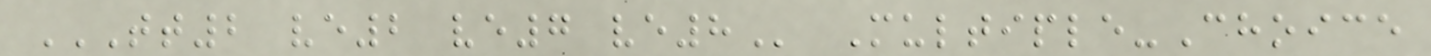TT2 VE2 VE7 VE8 Multiple-Choice
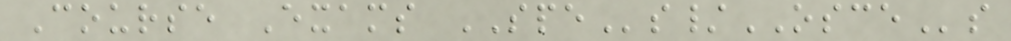Course Exams SPEs/OSCEs
